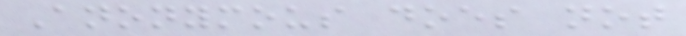Anonymous does not
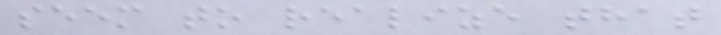seem to realize that
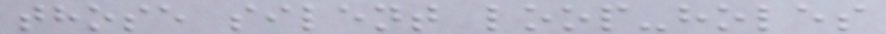those silent loop-holes
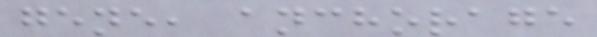gene, anchorage
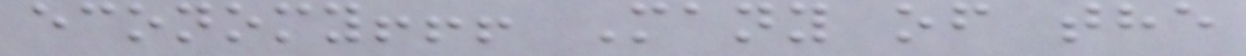economy!!! Many of the
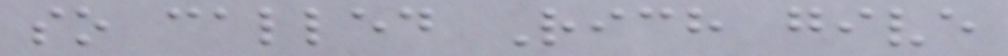so called Rich give
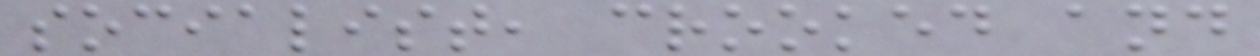socialist, crooked and
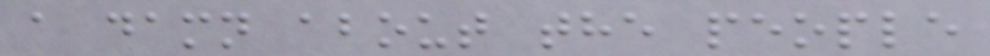a damn about the people
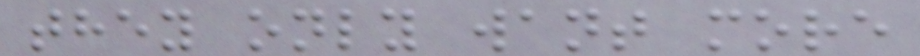they only want more
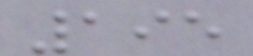195
